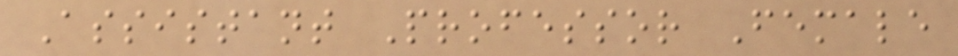Assistant Professor Female
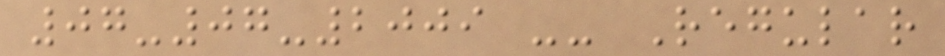07-07-2009 -- Regular
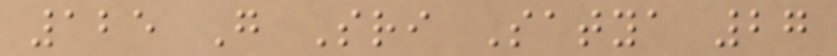125 G Sri Satya 27
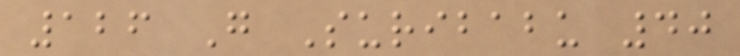126 G Suribabu 40
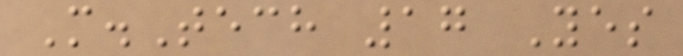M.Tech 17 Yes
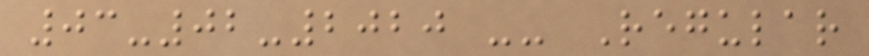03-02-2020 -- Regular
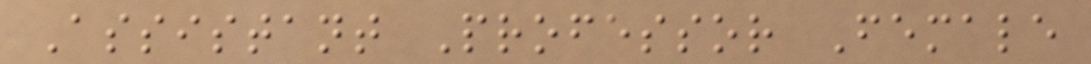Assistant Professor Female
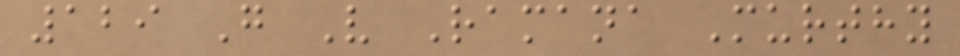129 G V Ramana Murthy
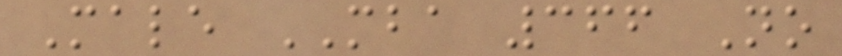Male MBA 366 No
